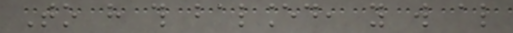To have this balanced, you will also
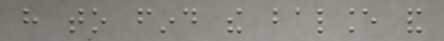have to find the balance and
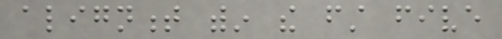alignment within the first five
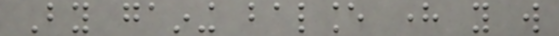By gaining balance here you will
